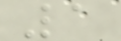1
